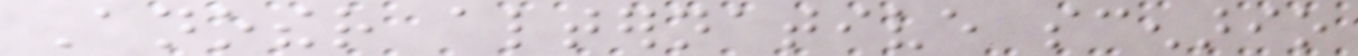Another alternative scenario
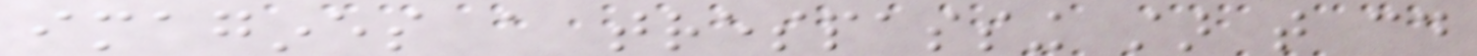imagines a trespassing star that could
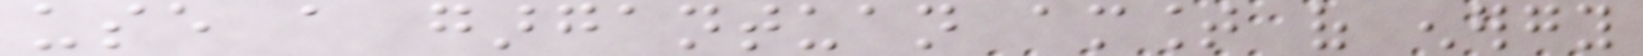use a gargantuan amount of energy
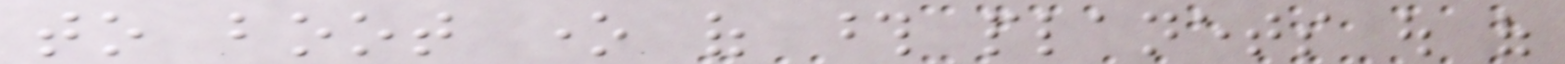to boot one of those planets out of
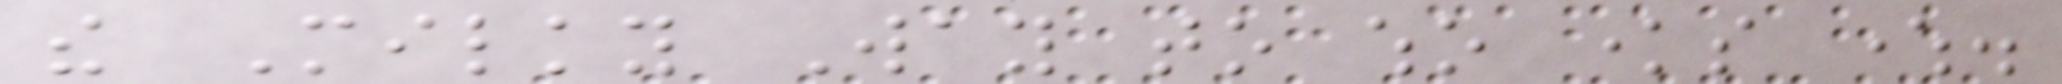the Milky Way to who knows where.
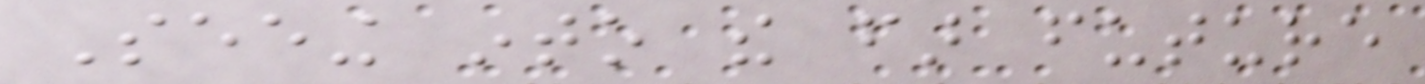Seeing into the far future
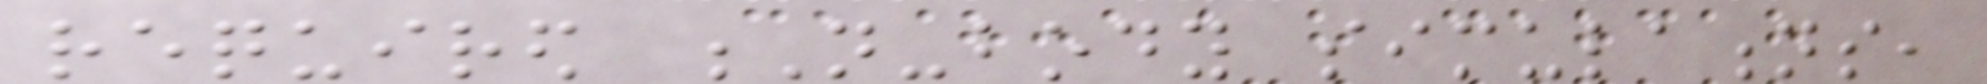required N-body simulations,
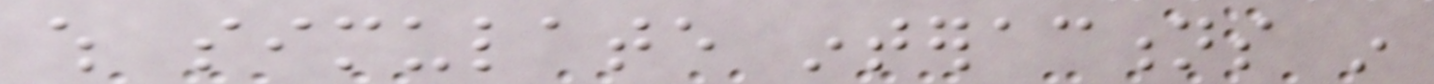which simulate interactions in
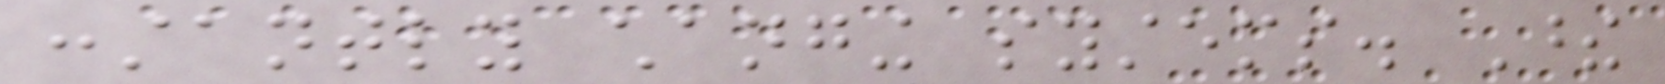constantly changing systems. These
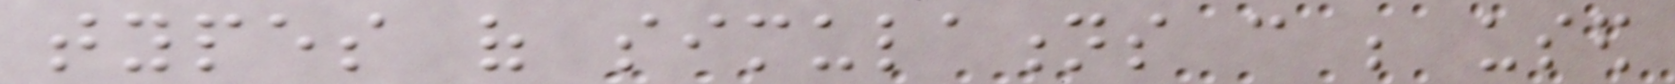types of simulations can be used
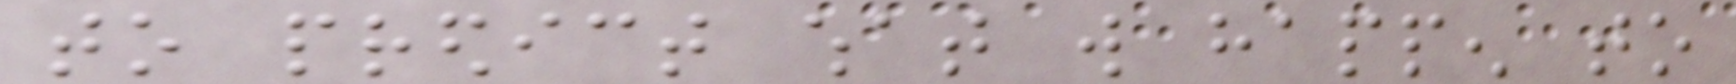to predict what will happen to
